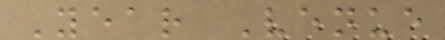Year Venue
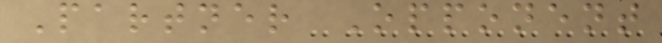Partner Opponent
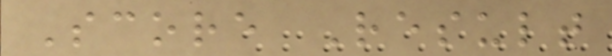Score Result
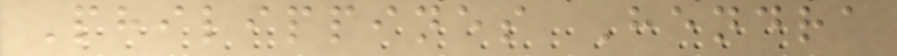Philippines Hendra
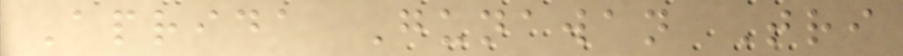Aprida Gunawan Tri
